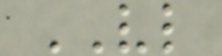VL
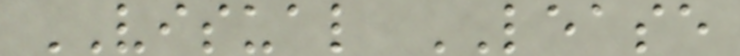VISUAL LEASE
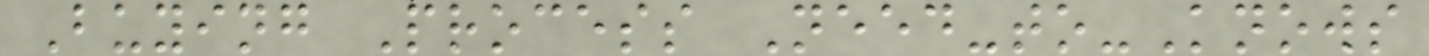Buying Process Need-to-Knows
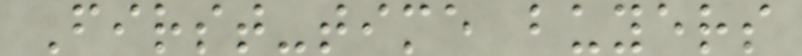First-time buyers
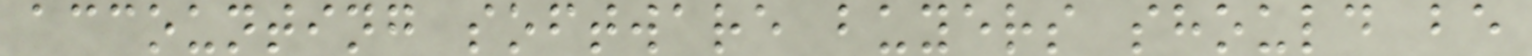accounting software buyers should be
